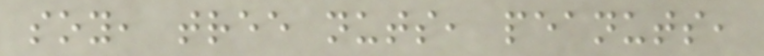soy, tree nuts, peanuts,
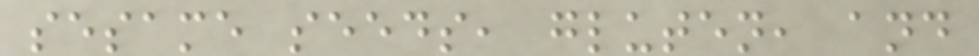sesame seeds, gluten, and
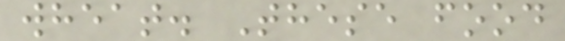wheat. These food
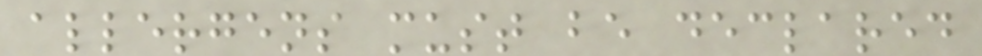allergens must be declared
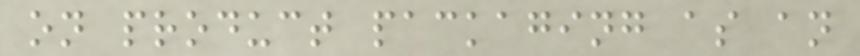on product packaging as an
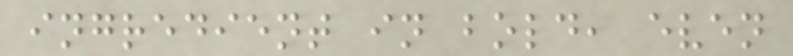ingredient in bold, even
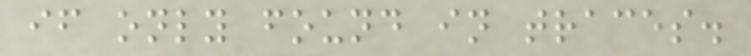if only found in traces.
